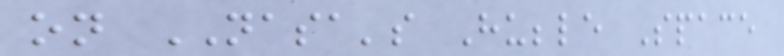on NASA's Hubble Space
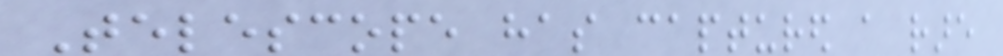Telescope has captured a rare
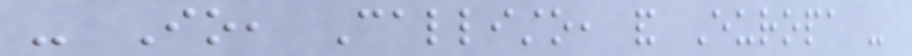- Io, Callisto, and Europa -
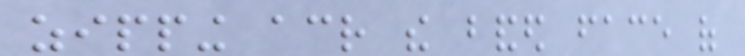zipping across the banded face of
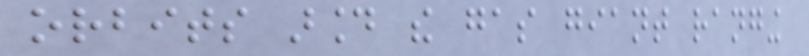orbits around the gas giant ranging
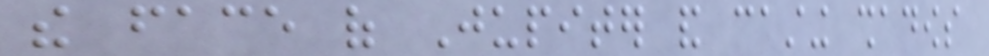the face of Jupiter and casting shadows
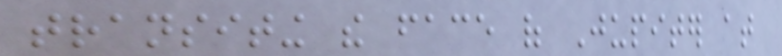transiting the face of Jupiter at
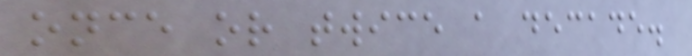once or twice a decade.
